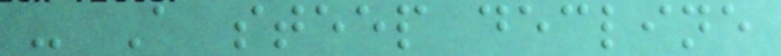- A steep decline
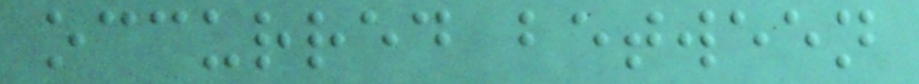occurred between
